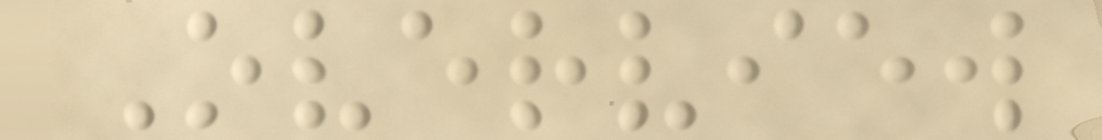Overview
